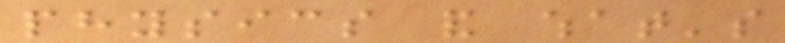physics and what's
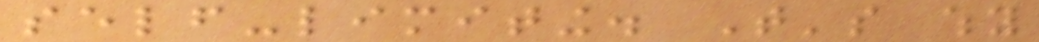self-limiting. That's why
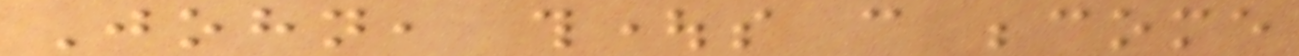John, thoughts can become
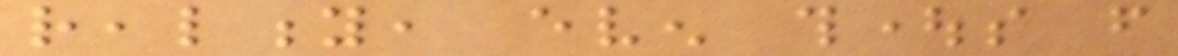reality, even thoughts from
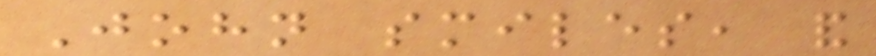John smiles, and
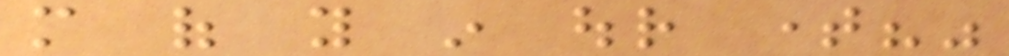more of you in our time?"
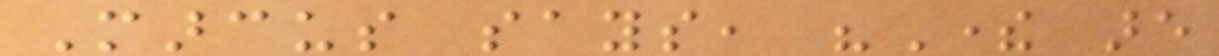Marcus says, "There are
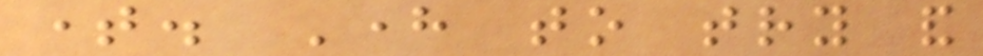time. Here to try and
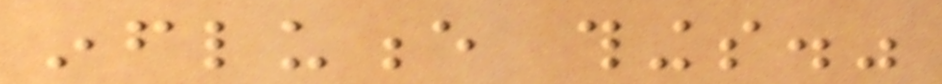influence things."
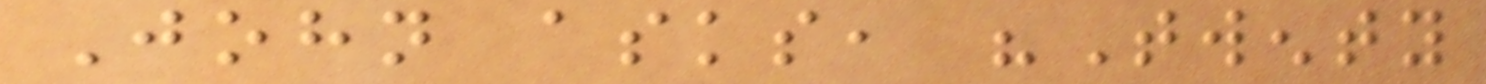John asks, "Twenty
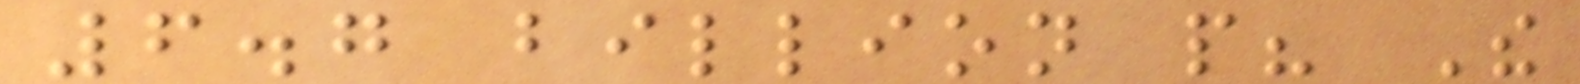6.7 billion people? The
